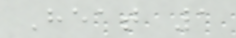Heat 1
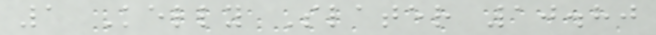1 Kelly Slater 10.80
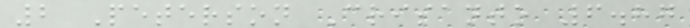2 Peterson Crisanto 6.87
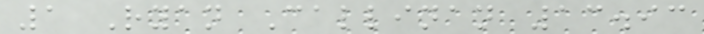1 Ryan Callinan 13.93
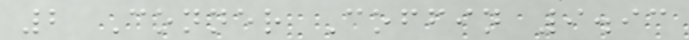2 Conner Coffin 9.93
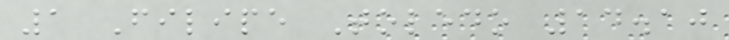1 Filipe Toledo 14.10
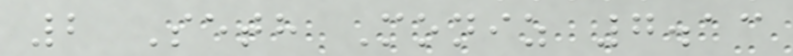2 Seth Moniz 7.13
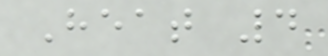Heat 4
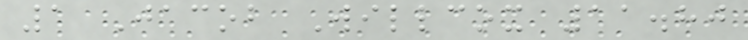1 Jacob Willcox 11.80
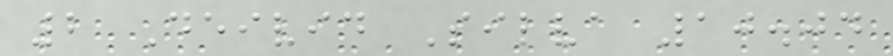2 Deivid Silva 10.04
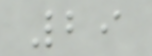29
